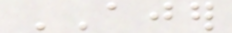AJER
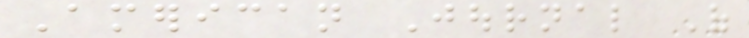American Journal Of
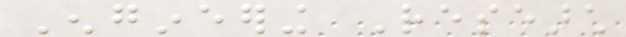Engineering Research
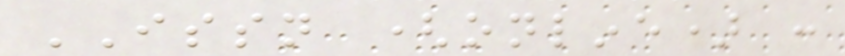ISSN (online) :
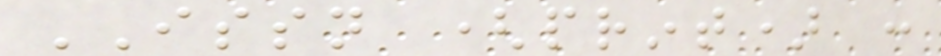ISSN (print) :
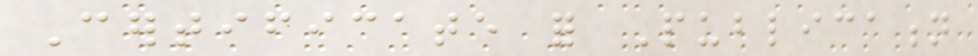Certificate for Publication
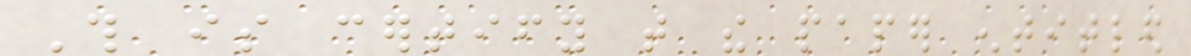This is certify that the paper entitled
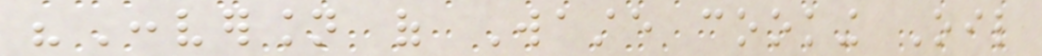"Conversion of Waste cooking Oil
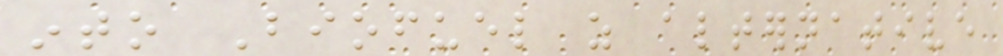into Biofuel as alternative
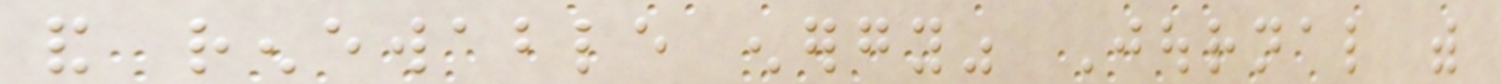and renewable energy" Journal with
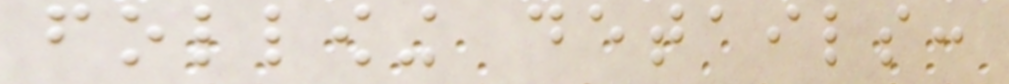following details:
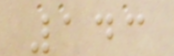143
